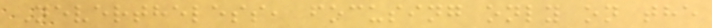Nevertheless, focusing only on the
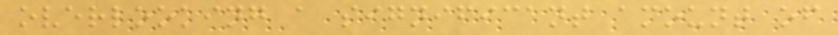overlooking a significant amount of
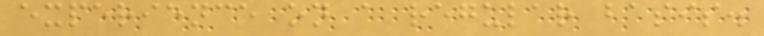experience on a regular basis.
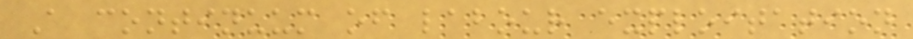A continuum of labour exploitation
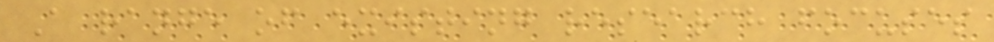A range of existing research focuses
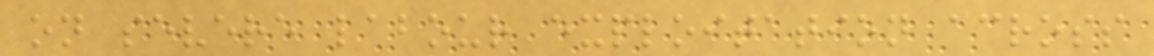on severe labour exploitation across
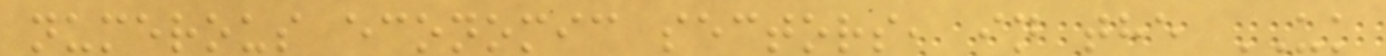numerous economic sectors, in the UK
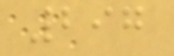297
